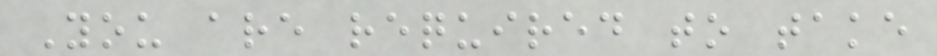You are required to take
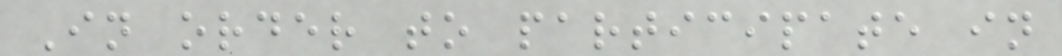In order to participate in
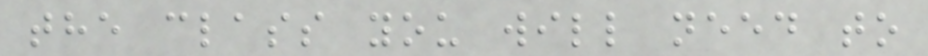the class you will need to
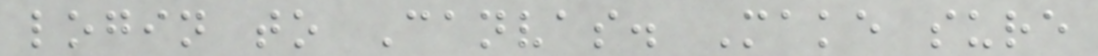login to Canvas. Make sure
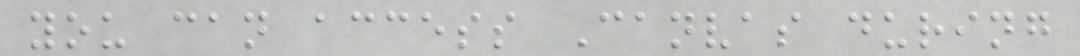you can access Canvas during
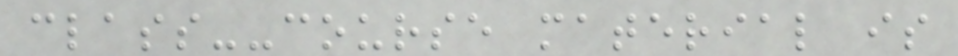class--course material is
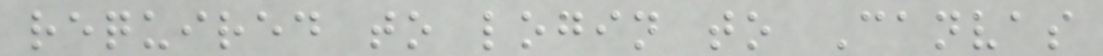required to login to Canvas
